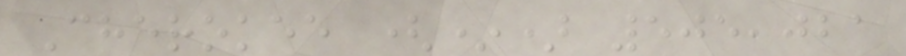Cherokee (*) 505,021
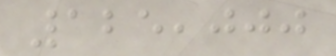125,000
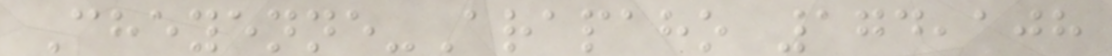Cheyenne-Arapaho 174,108
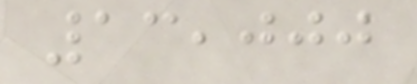13,000
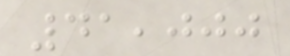41,000
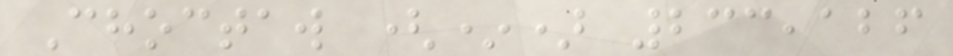Choctaw (*) 233,126
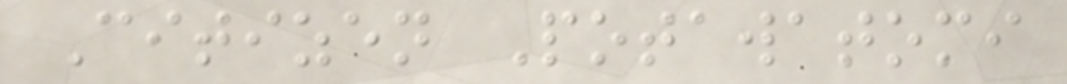Citizen Potawatomi
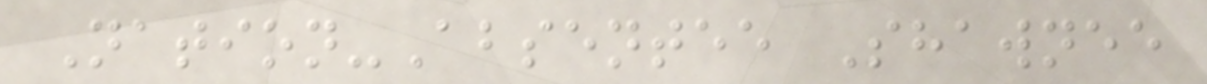Nation-Absentee Shawnee
